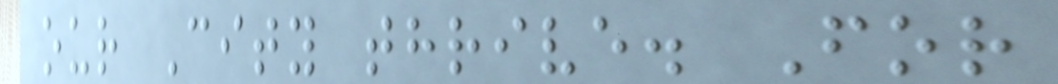our City thrive. For
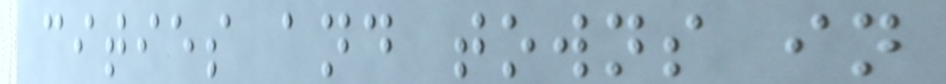cities and towns in
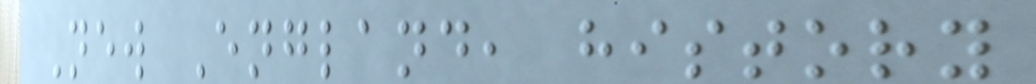New England, history
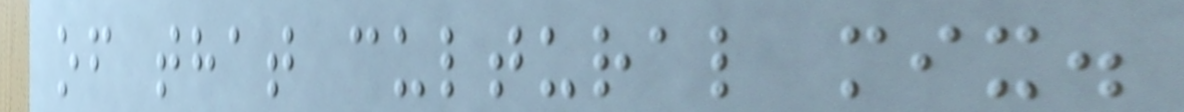of that cultural mix.
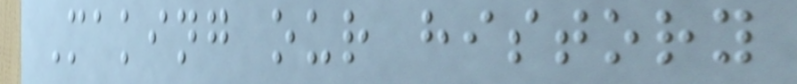Making our history
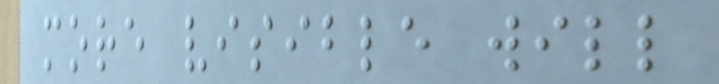more visible will
